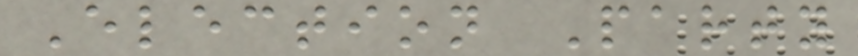Election Party
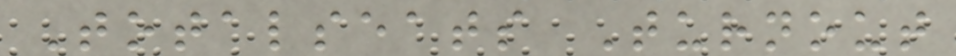Totalseats Turnout
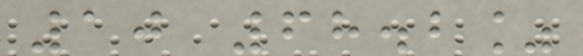10 68.2%
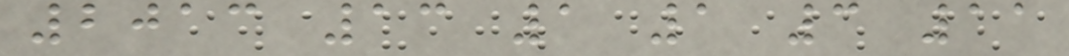2013 13 1 1 3 11
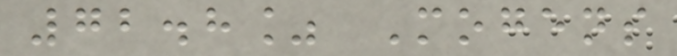72.8% Mogens
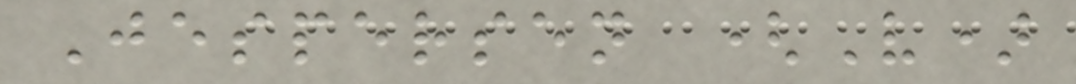Jespersen (V)
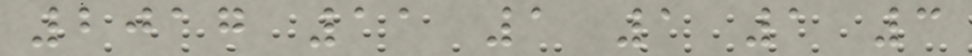2017 11 1 1 1 3
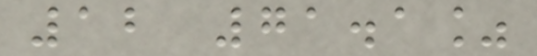12 71.1%
